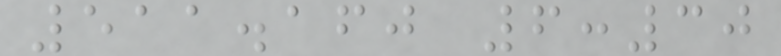511.160 6:30
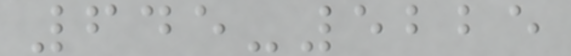645-5225
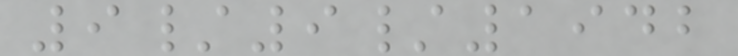9/9/1942
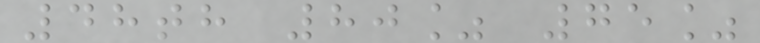48th 80% 75%
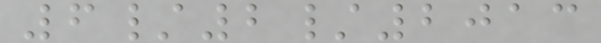6/2/2013
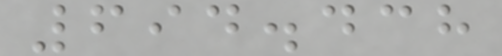694.438
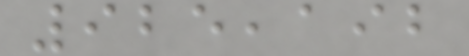925,192
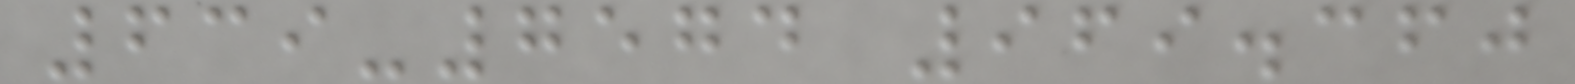639-7574 969.360
